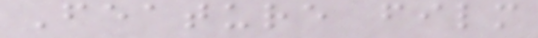Feature film
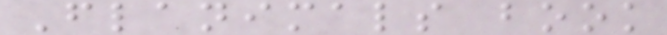Flanimals book
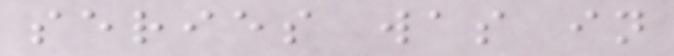series was in
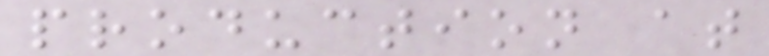production at
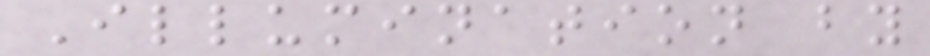Illumination by
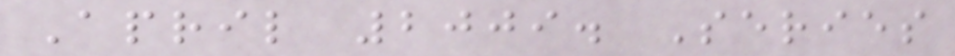April 2009. Series
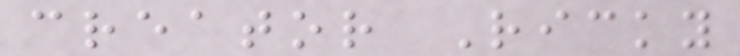creator Ricky
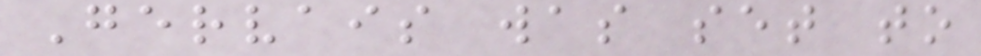Gervais was set to
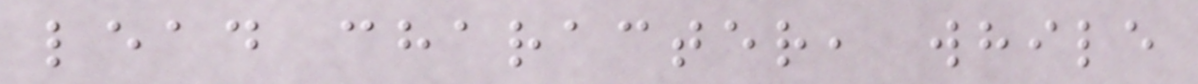lead character, while
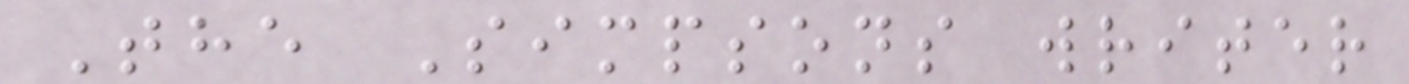The Simpsons writer
